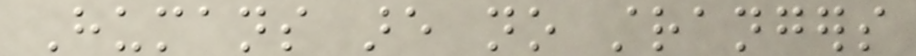Humans are no strangers
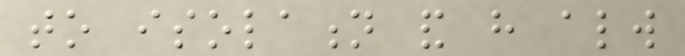to isolation and have always
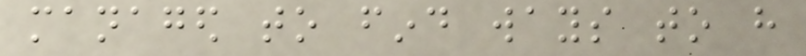managed to find ways to have
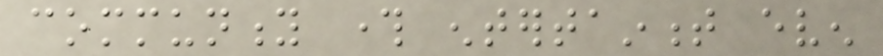community through entertainment even
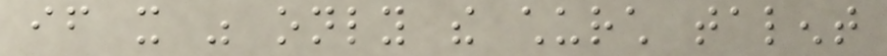if it was only the church talent
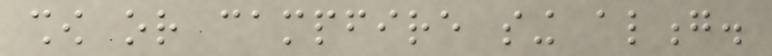show or campfire sing along.
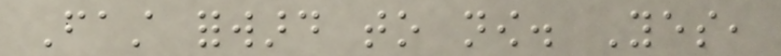Fast forward to now. Yes,
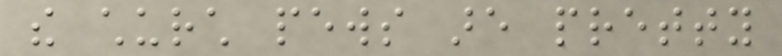the church pews are pretty
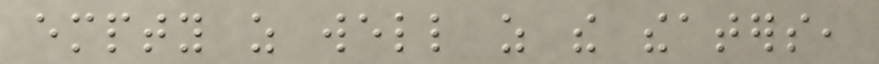empty as well as the theaters,
